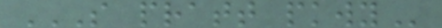S PRATT PKWY
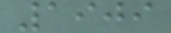1909
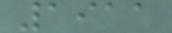1911
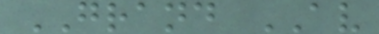GRAND AV
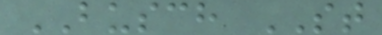BUSCH ST
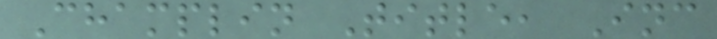Champlin Title, Inc
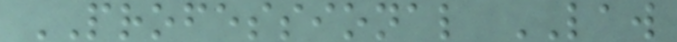PROFESSIONAL LAW
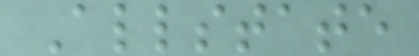Allstate
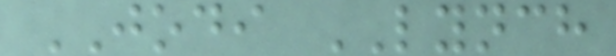JODI LYNCH
